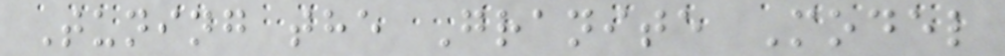Tuning the Granite Model
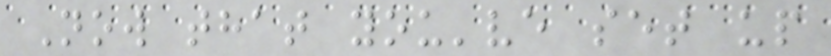Now that you've set up
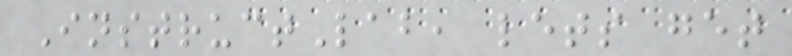InstructLab, lets get
